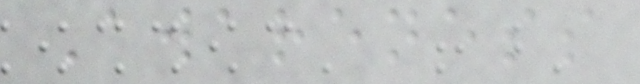Awareness
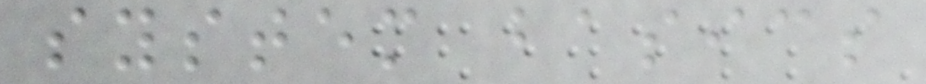system basics
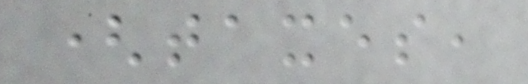(taxes,
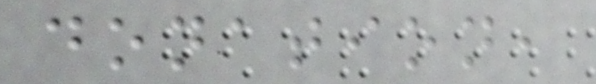donation,
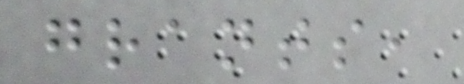grants,
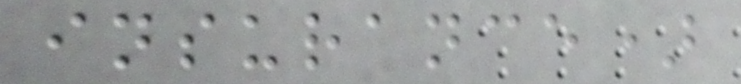insurance)
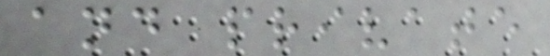and private
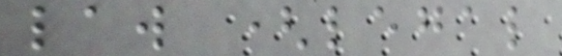law (legal
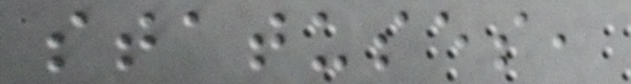statuses,
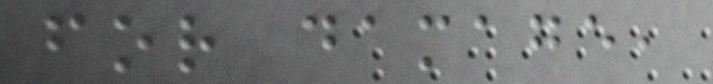for damage,
